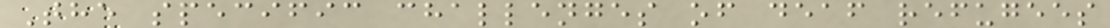The specific challenges of deaf refugees
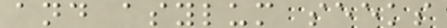and asylum seeks
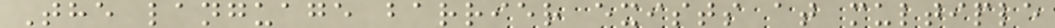The language barrier exists at multiple
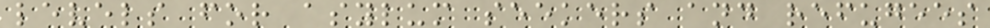levels for asylum seekers and refugees
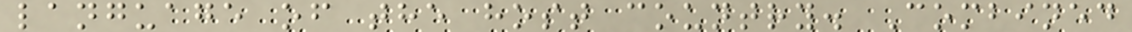language of the host country. Combined
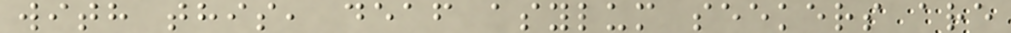with this, deaf asylum seekers are
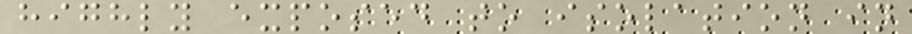highly exposed to isolation in
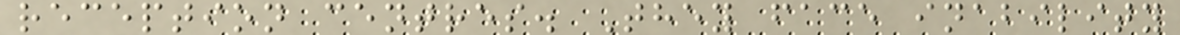reception centres. They face inability
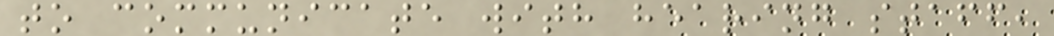to communicate with hearing staff,
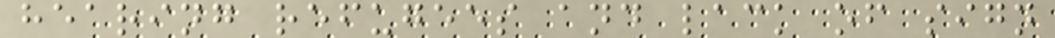hearing refugees and lack of sign
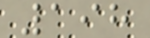198
